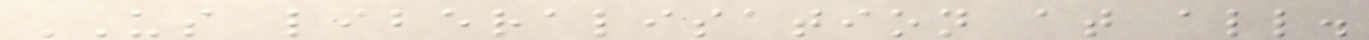US liberalisation at all.
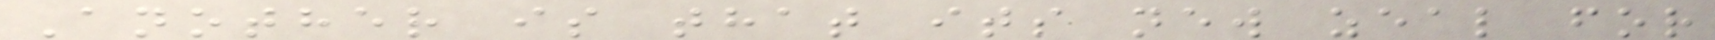Another is that its new zeal for
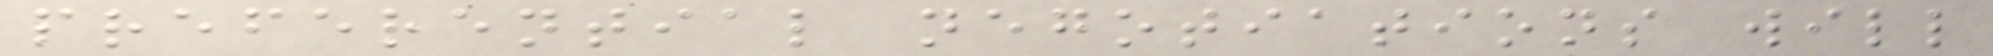preferential negotiations will
